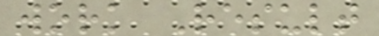work Result
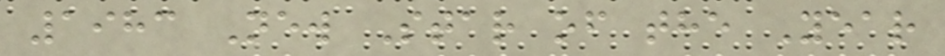1983 New Star of the Year
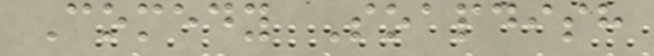Comedy Soapdish
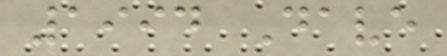1994 Dave
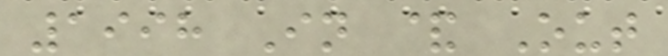1998 In & Out
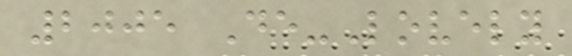2005 De-Lovely
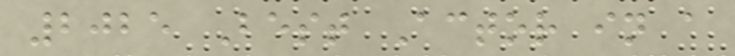2025 Best Actor in a
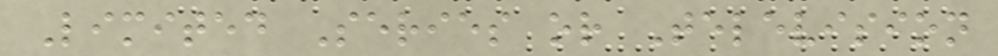Limited Series or Television
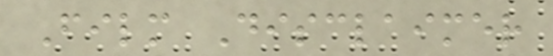Film Disclaimer
